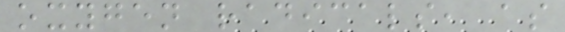oxygen radicals, as
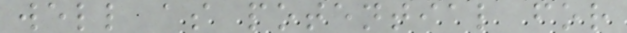well as potential for
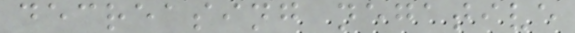decreasing negative
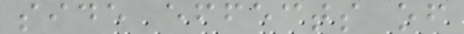side effects of
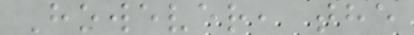However, the
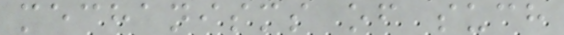mechanisms of such
